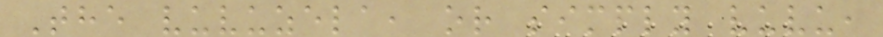The vuvuzela, or simply vuvu,
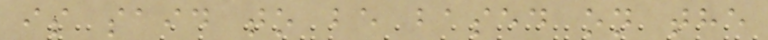is said to be based on the
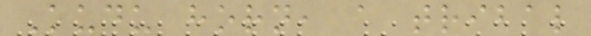Kudu horn, a tribal
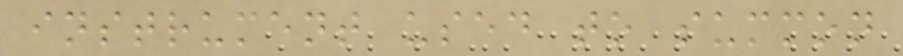instrument used to summon
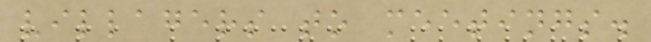villagers to meetings.
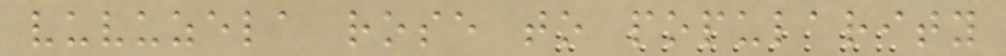vuvuzela rose to popularity
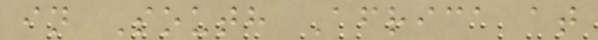in South Africa at
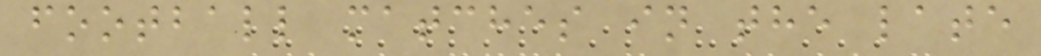football matches in the late
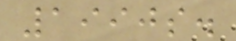1990s.
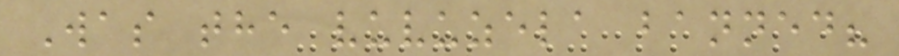Was the vuvuzela banned?
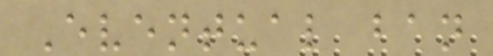Eventual ban
